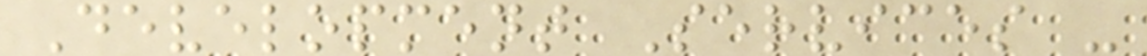Development Services -
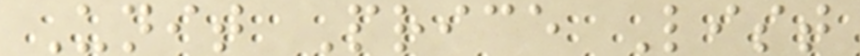Unit Price List
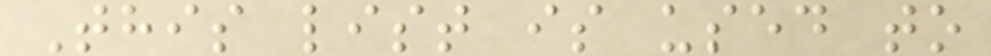This list is used to
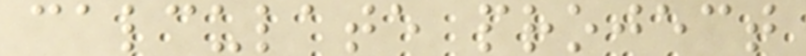calculate project
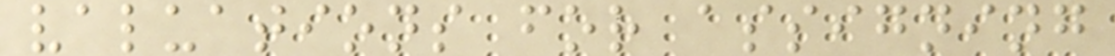valuations for assigning
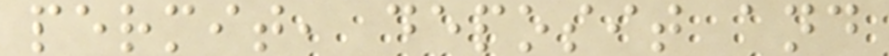permit, deposit and
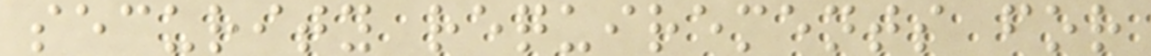security requirements for
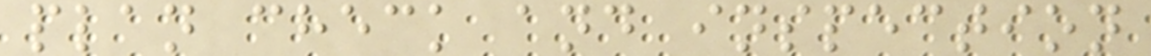plan check and inspection
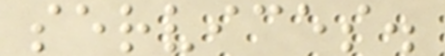services.
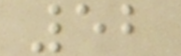52
